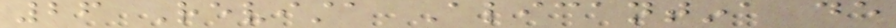26 Revista Alicantina de
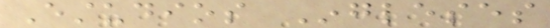Estudios Ingleses
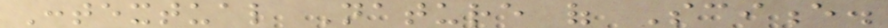Contextual Nature of Science.
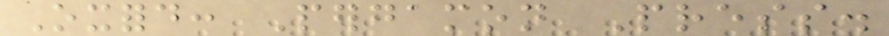Oxford: Pergamon Press.
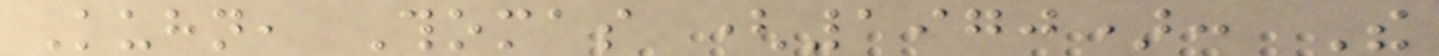Kuhn, Thomas (1970): The
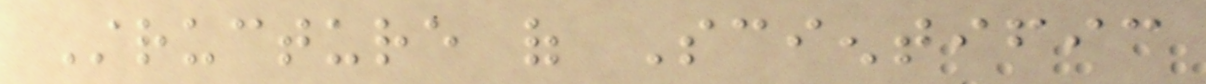Structure of Scientific
